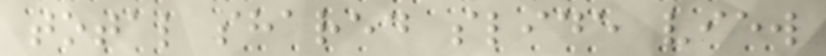total shared slide view
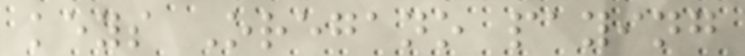keys Oregano paying
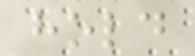hold
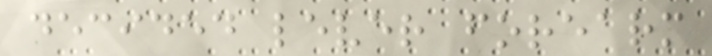decided lever forearm
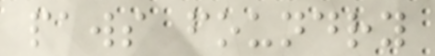paws foundry
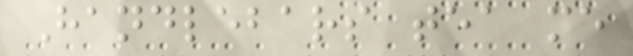Handlebars tea me
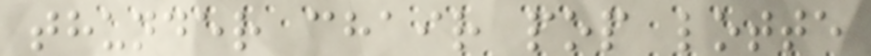thunder chair pop lotte
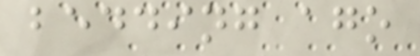bedding ago
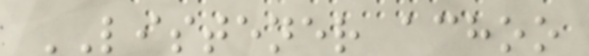LISTENER achoo
